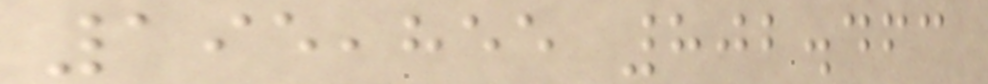195,855 802.463
